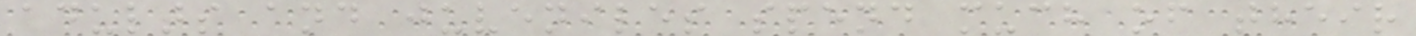adults and juveniles spend much of their
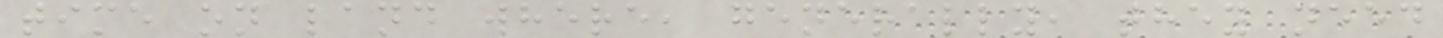time on land where, generally, they need
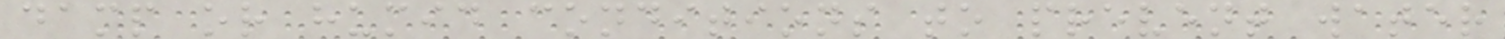damp or humid conditions to prevent water
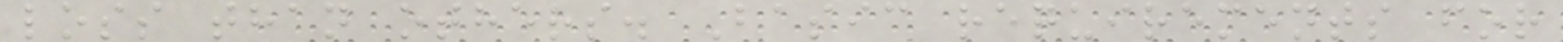loss than others. Basic requirements for
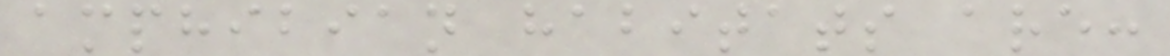amphibian habitats are:
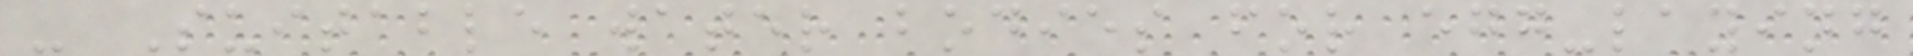- Suitable water bodies for egg-laying
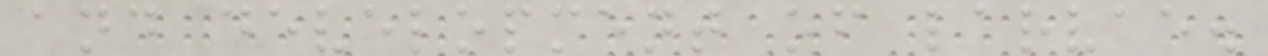and development of larvae.
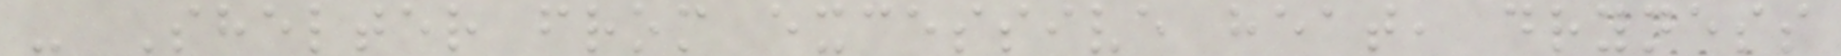- Shelter from excessive heat, dryness
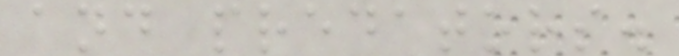and predators.
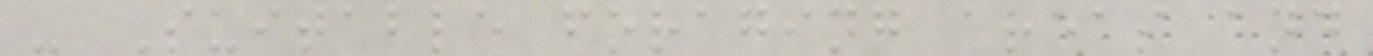- Suitable foraging areas and
